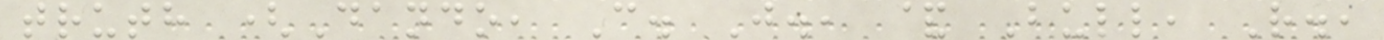truth (Dando, C. J., & Bull, R.,
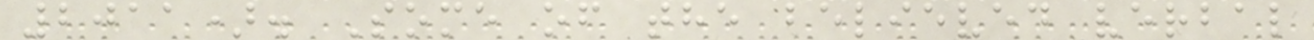2011). Some of the believed verbal
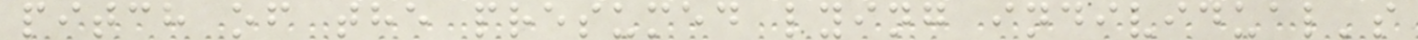pitch of the presumed lying individual's
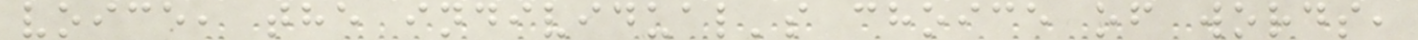voice, the individual's choice of words,
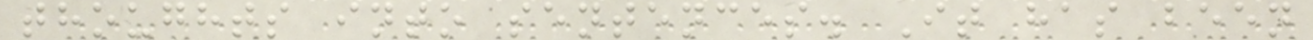thoughts into sentences. It has been
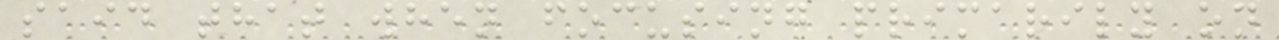said that when focusing primarily on
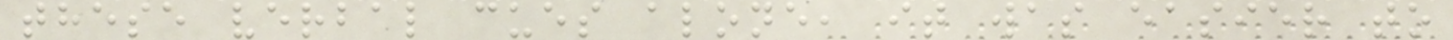these verbal cues alone, it was easier to
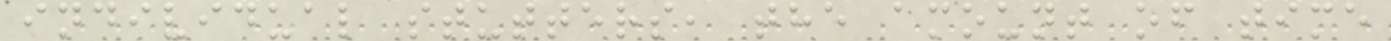individual stutters, the amount of time
